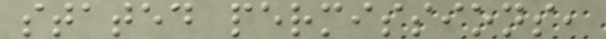stated permissions,
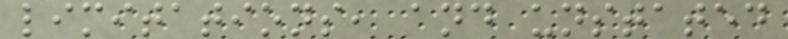limitations, and unstated
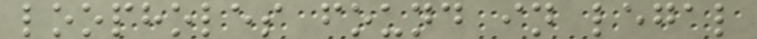loopholes found in legal
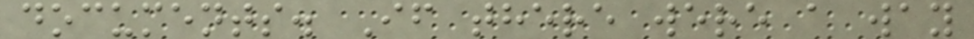documents. If there were a way
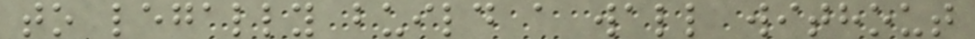to legally build a wall without
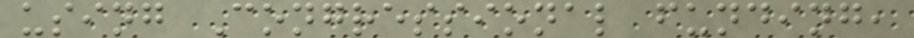using Congressional funding,
